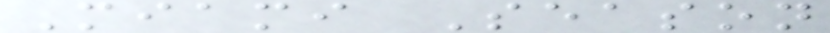Miami Season
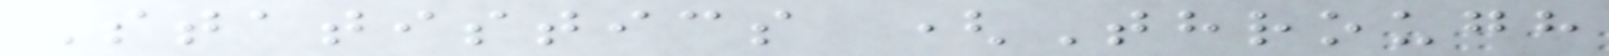Statistics (Through
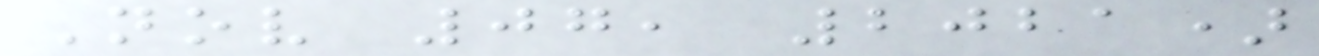Nov 07, 2021)
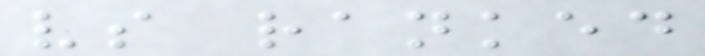vs ranked
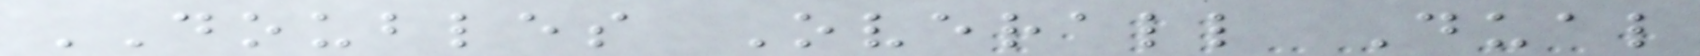DOUBLES Overall Dual
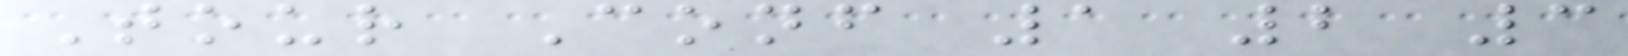Tour Conf 1 2 3
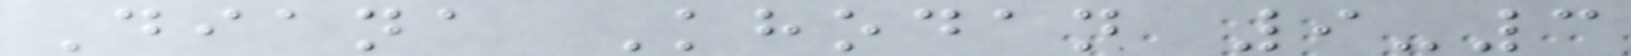Diana Khodan 9-3
